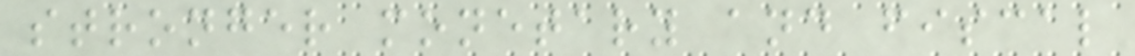stronger monetary and fiscal
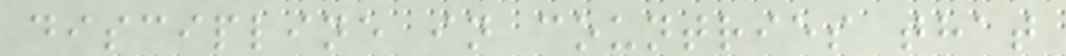discipline in countries that
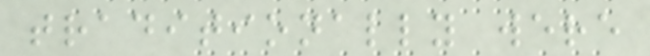traditionally were
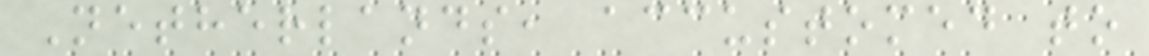Netherlands, accustomed to
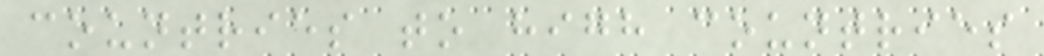countries to high countries
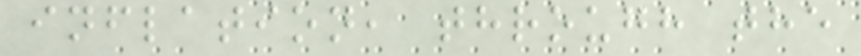inflation, through the
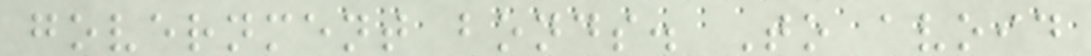government bonds. To avoid
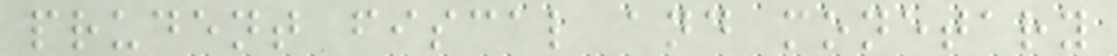prudent fiscal and monetary
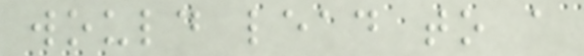would lead to a
